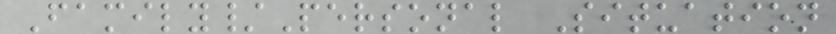Family/Personal Situation
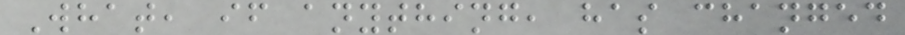What, if anything, has changed
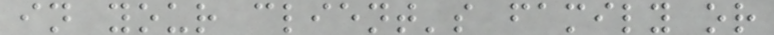in your client's family or
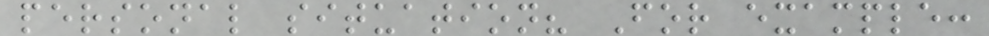personal situation? For example:
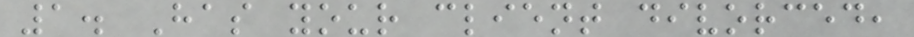1. Has your client divorced,
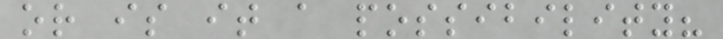or is it a possibility?
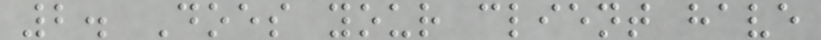2. Does your client have
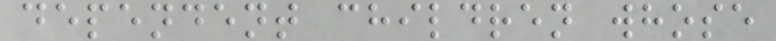dependent children whose
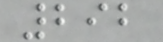292
